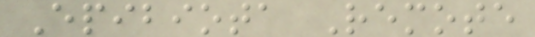Epibiota Remote
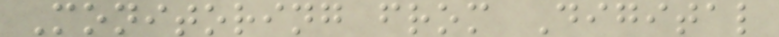Monitoring from Digital
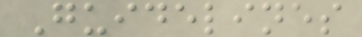Guidelines
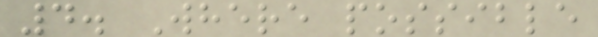4. Where possible
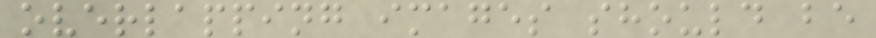overlapping images should be
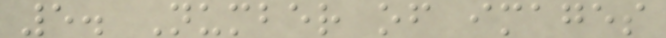5. Number of images
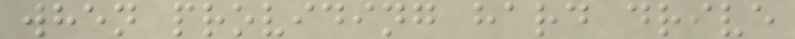when providing hard drive
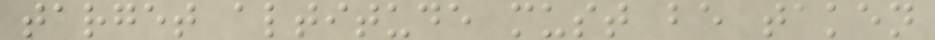target altitude must be taken
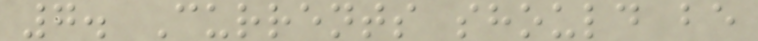7. Currents should be
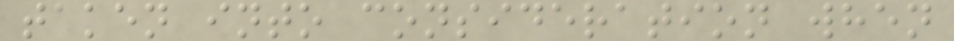taken into consideration when
